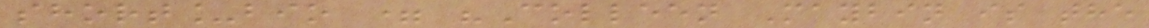short_bio = "Colleen Maybin is the
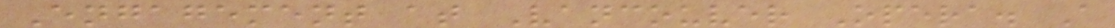Engagement at Vancouver Opera. A
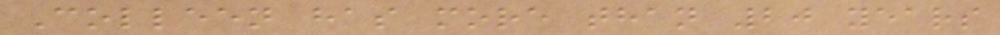Colleen has more than 20 years
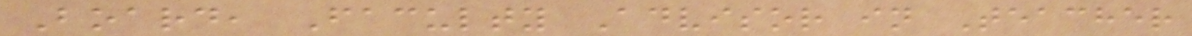Board, Faculty Advisor in Teacher
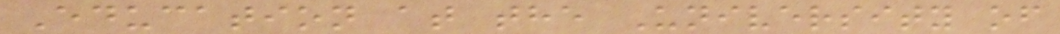Education at the University of
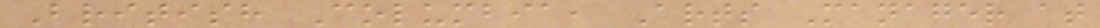British Columbia, Arts Manager at
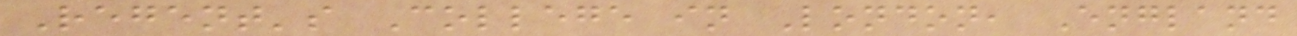Regent's College in London, England
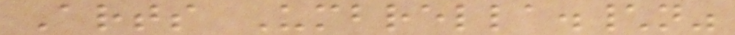Arts Umbrella.\n"
